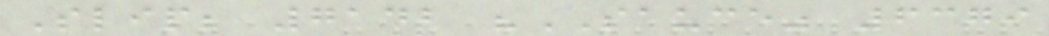Slip; 7142 "SAUCE" 6379
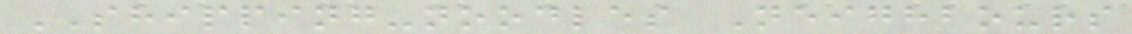SHIPPING-noodles Neighbours
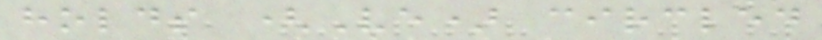holds (Ve) circled
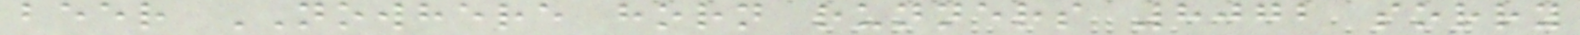beer NOWHERE horn runners 8072 sorry
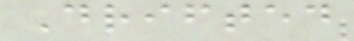Drifted
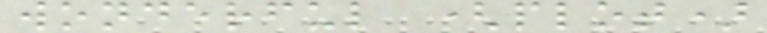wonderful (plot)
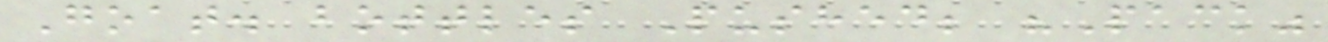Goat. bottles Pushed; "Pack"
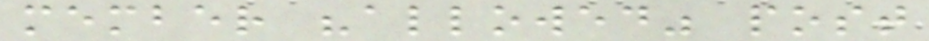member "allowed" post
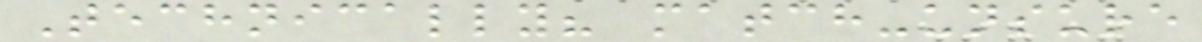Technically? match-unsure
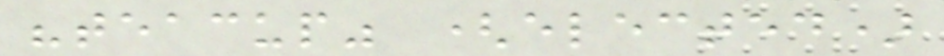"teacup" (elected)
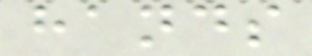hands
